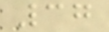37
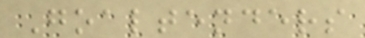Goaltenders
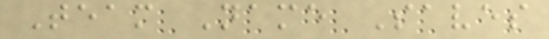Team Name Saves
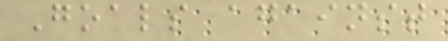Goals against
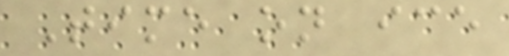Time on ice
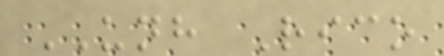UNH Rico
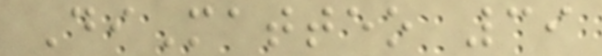DiMatteo 39
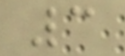3
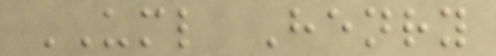UML Henry
